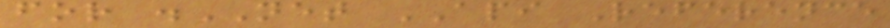for .NET API Reference
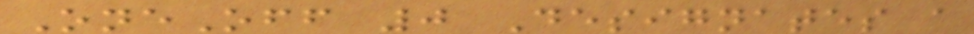OneOff 0 Designates a
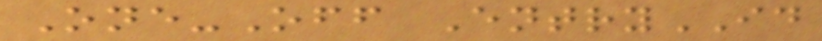One-Off EntryID
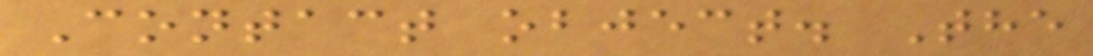Contact object. The
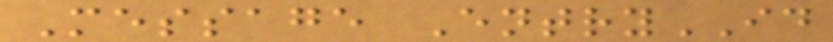Message EntryID
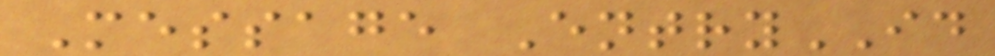Message EntryID
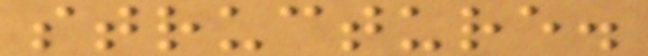structure.
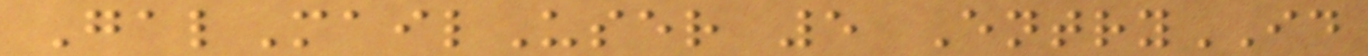GalMailUser 5 EntryID
